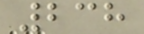238
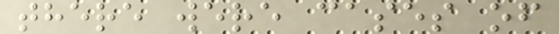there were cases of
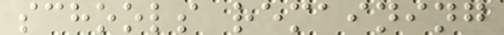schools remaining
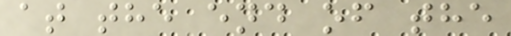at the end of the
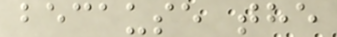because the
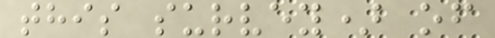this survey) of
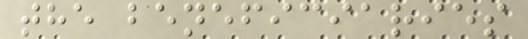the beneficiaries
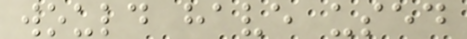would have used
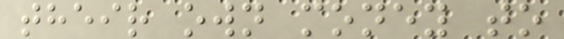their own money to
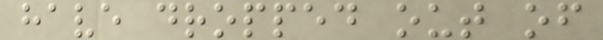have dropped out of
